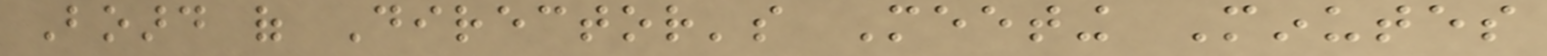Board of Director's Meeting Minutes
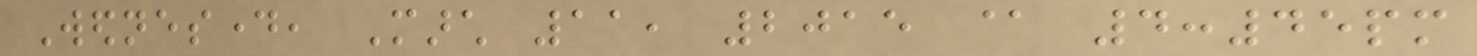Wednesday, March 11, 2015 @ 4:45pm
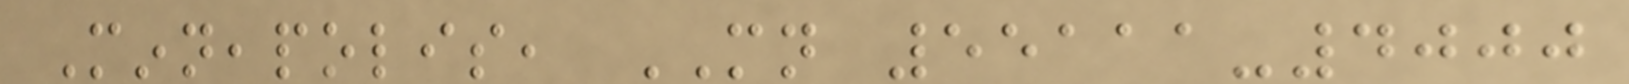Minneapolis, MN 55111-4000
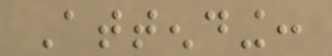Attending:
